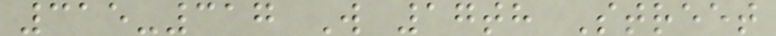315-317 W 17th Street
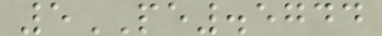5PE.5744
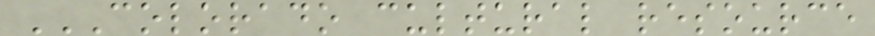COLORADO CULTURAL RESOURCE
